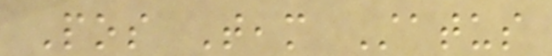Pos Team Status
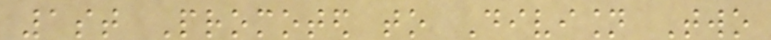1st Promoted to Division Two
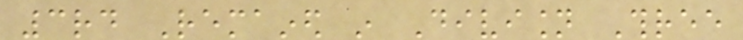3rd Remained in Division Three
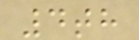4th
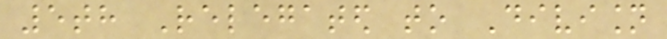5th Relegated to Division
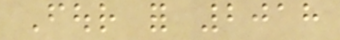Four for 2018
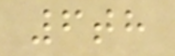6th
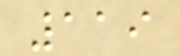119
